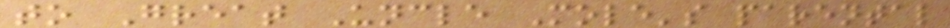to Great Uncle Mole's parental
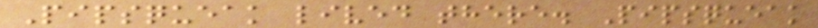Pipsqueak lived there. Pipsqueak
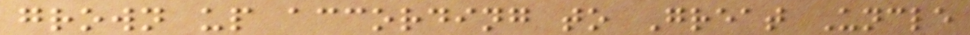grown up according to Great Uncle
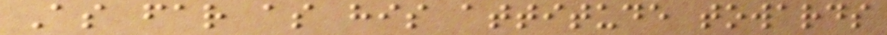As far as his attitude towards
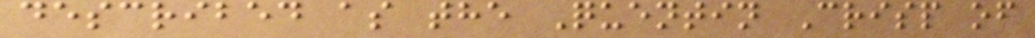described as the Quentin Crisp of
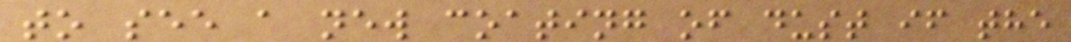to see a new coating of dust if the
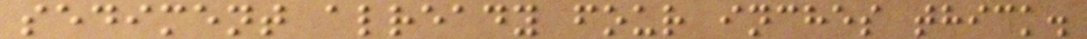sediment already four inches thick.
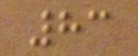83
